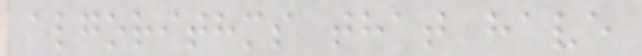algorithms that have
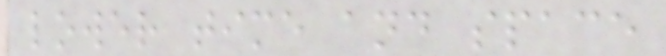lower time and space
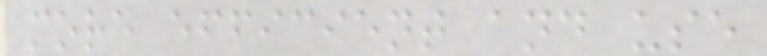more efficient and use
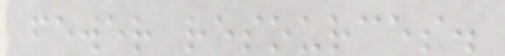fewer resources.
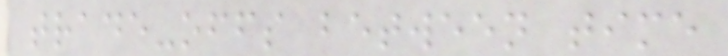trade-offs between time
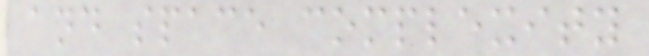and space complexity
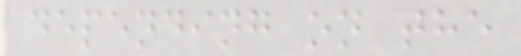depending on the
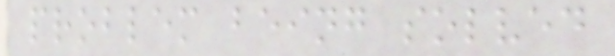problem being solved
